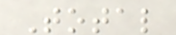Total
